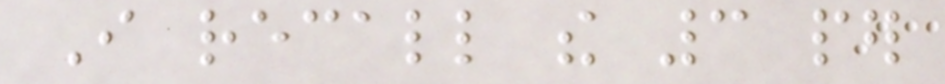I recall the 3 per
